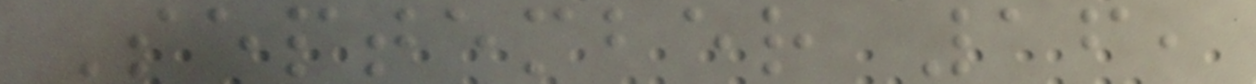September 16,
